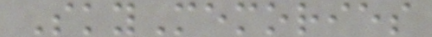SkyMemories
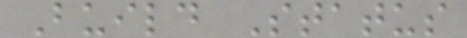Build Status
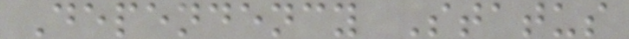Dependency Status
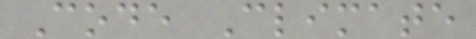Code Climate
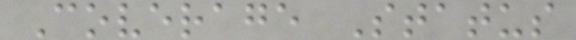Coverage Status
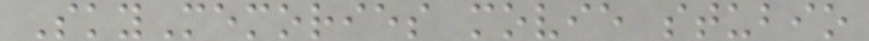SkyMemories movie stubio
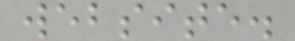website.
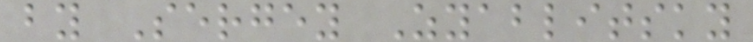by Sergey Zyablitsky
